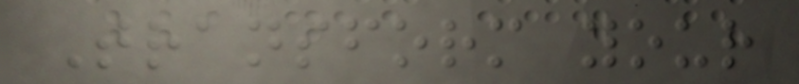Transform your
